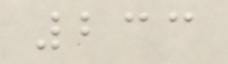233
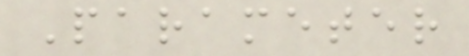Parameter
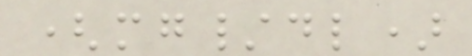(mg/dl)
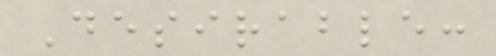Desirable:
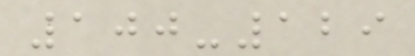100-129
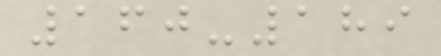160-189
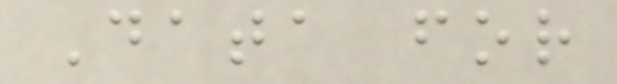Data for
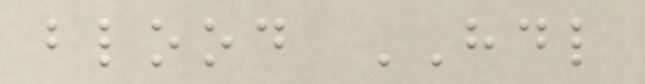blood HDL
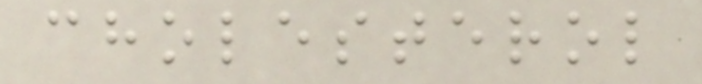cholesterol
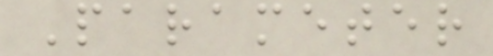Parameter
